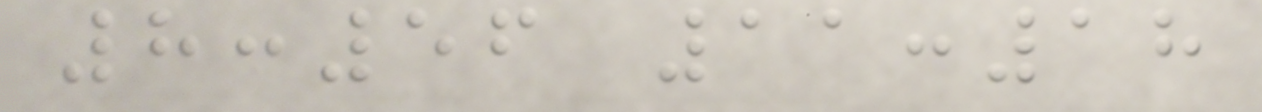8:56 11:18
